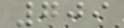709
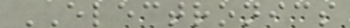ELECTRONICS
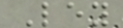Ley
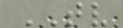TV
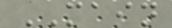MAIN
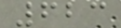623
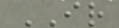IR
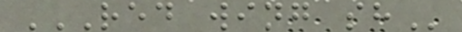RED WING SH
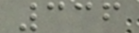336
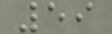59
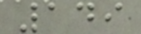149
